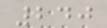240
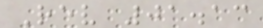Rev 01.13
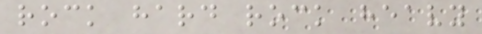rock hard rock heavy
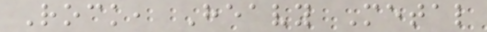Rock, Heavy Metal
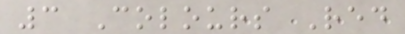3 Colours Red
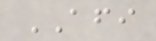AFI
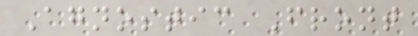Agnostic Front
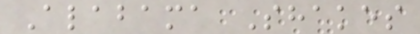Alabama Shakes
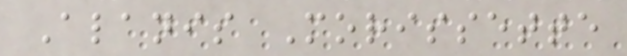Alanis Morissette
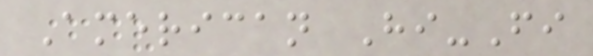American Hi-Fi
